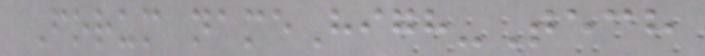Forum nameHigh-Tech
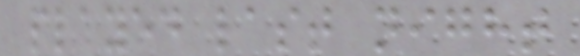played last night
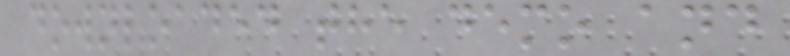downloaded the demo and
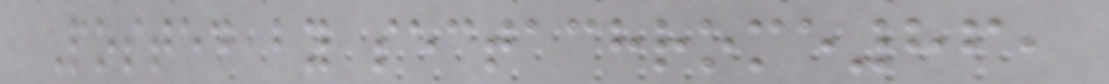Posted by sectachrome86,
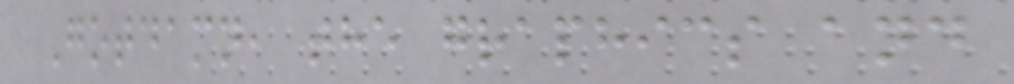Gotdamn, the graphics and
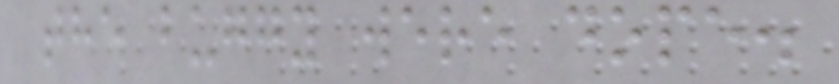the buggy were dope.
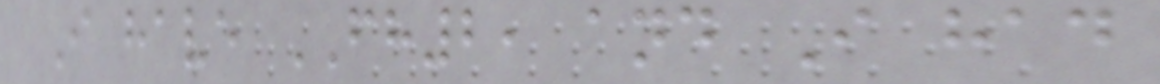I have FH2, and I had
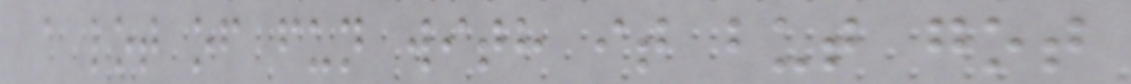a lot of fun with it but got
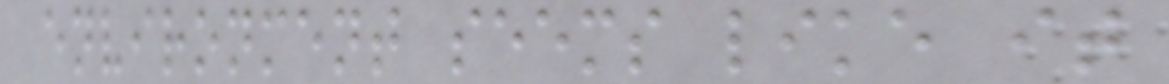environment seems like it
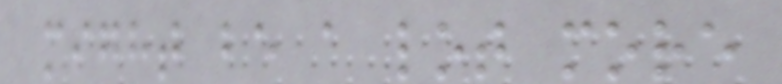might be a lot more
